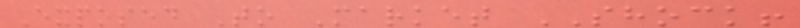Exposed To Market SHOCK!
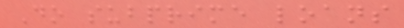Do subprime loans
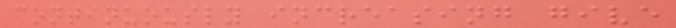continuously increasing give
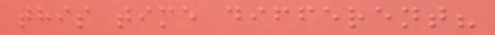this time different?
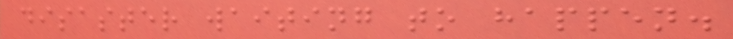disaster waiting to happen.
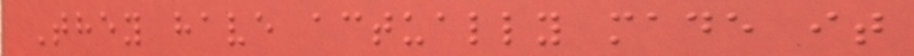They have actually made it
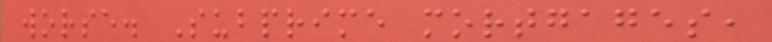worse. Subprime mortgages,
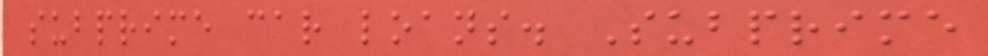subprime car loans. Subprime
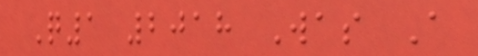Q1 2018 Was A
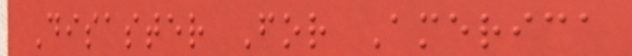Disaster For America
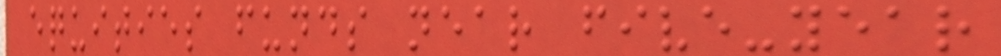equities funds near five-year
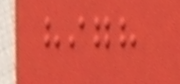high
